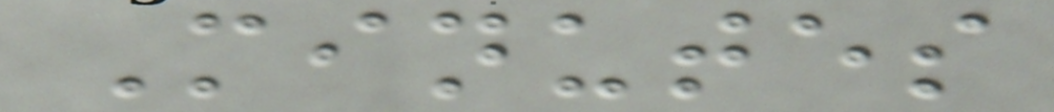Minutes
